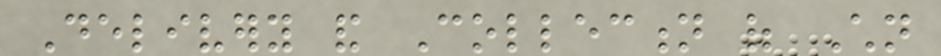Delivery and Collection of Children
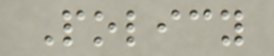Policy
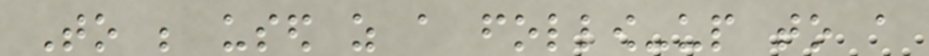To be used as a follow-up to a
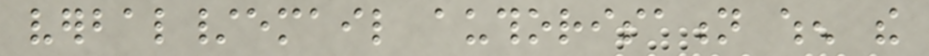verbal/email authorisation when the
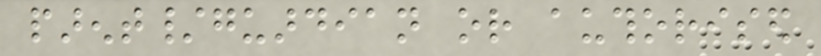parent/guardian or authorised
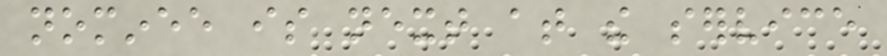nominee is next at the service
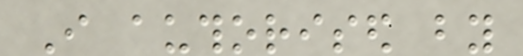I authorised by
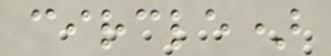circle)
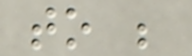to be
